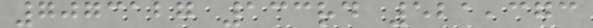7073127 133rd 521,373
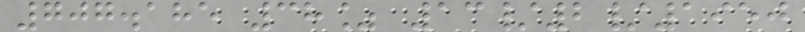707.185 38% 13/2/1950
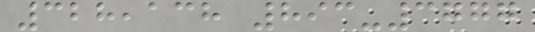328,138 893-3777
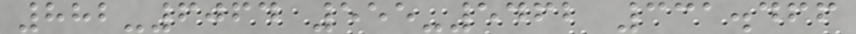882-6064 555-5462 331.466
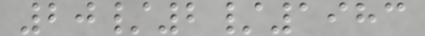20/2/1983
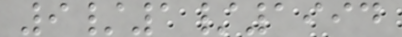9/1/1994
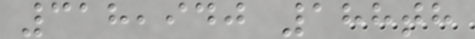318,940 188th
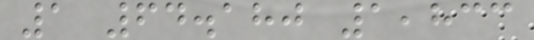1 64.180 1,833
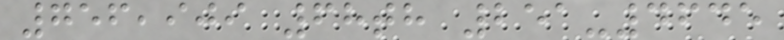756,909 68th 251-4645
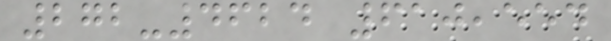272-4624 610,554
